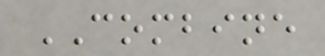COMBINE
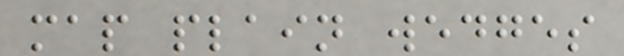map plain wedges
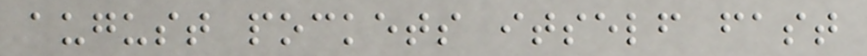august pockets itself fast
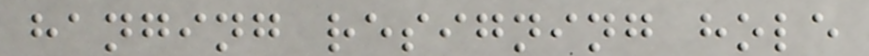hanging resigning hole
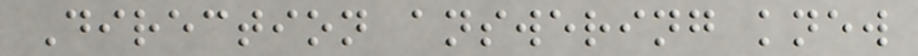Direction answering knew
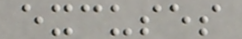excuses
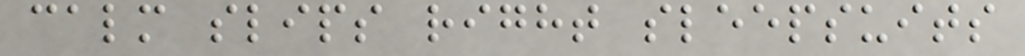calm slips right sleepsuits
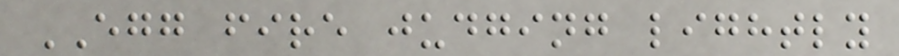EGG fire judging lightly
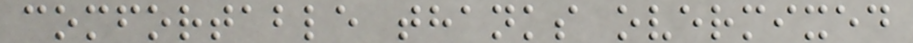comfortable thanks overmixed
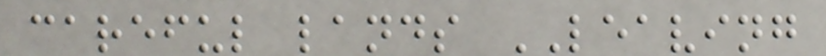careful lands LEAVING
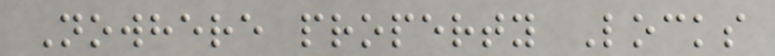Nowhere property Locks
